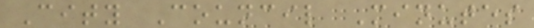City Council Minutes
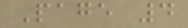Page 4
